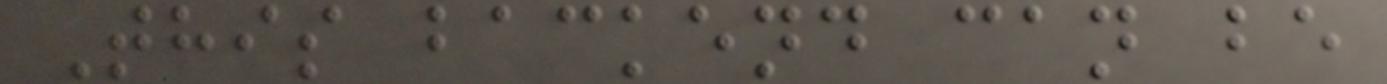This backend can be
